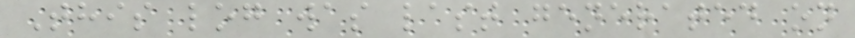This log was last generated on
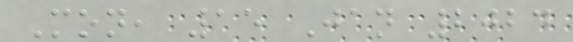Mon, 15 Jan 2024
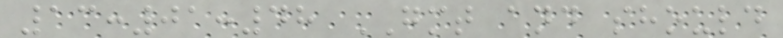13:01:48 GMT and should
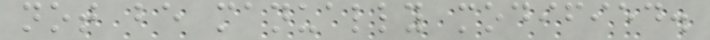not be manually modified.
